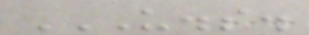U.S.
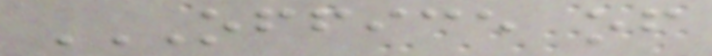OFFICE OF
